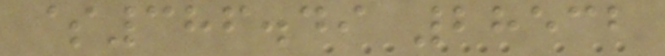$386.49 28532
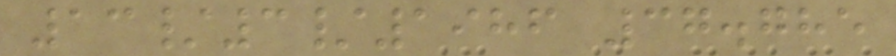13/3/1986 37.785
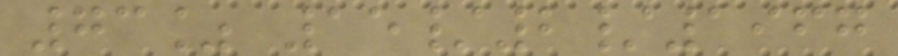73% 15/2/1967
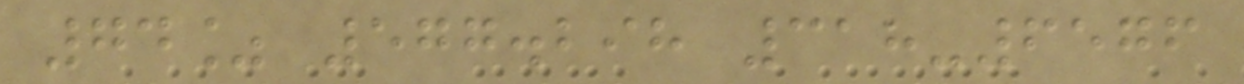74% 577.298 318-6576
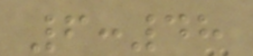6:48
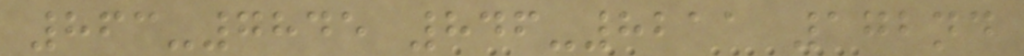863-7845 846-8211 172nd
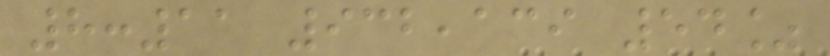8:11 932,139 54%
